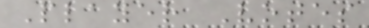Player Votes
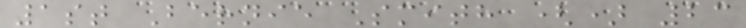1st Bernie Smith () 23
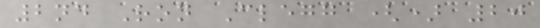2nd Ron Clegg () 20
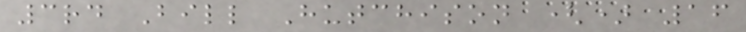3rd Bill Hutchison () 16
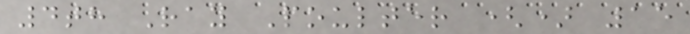4th Ray Poulter () 15
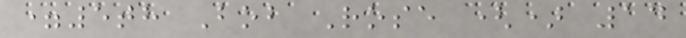=5th Bob Rose () 14
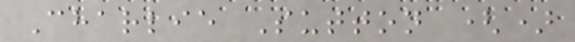Charlie Sutton ()
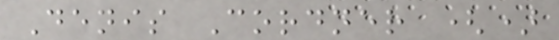Denis Cordner ()
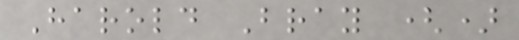Harold Bray ()
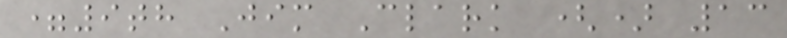=9th Jim Clark () 13
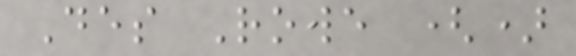Des Rowe ()
